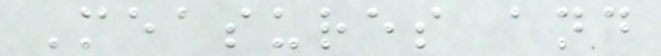Measures and
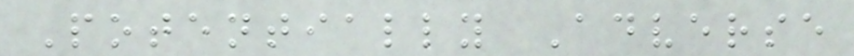Potentially Adverse
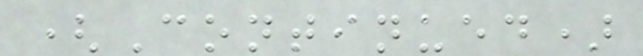(Continued)
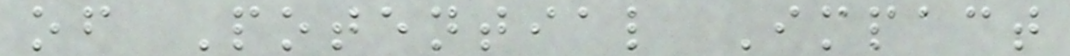of Potential Impact
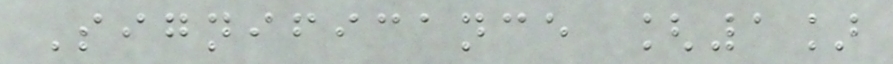Significance [1]
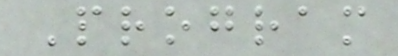Program
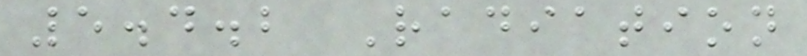5.4.2 Radiation
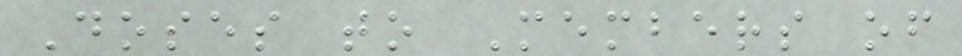Doses to Members of
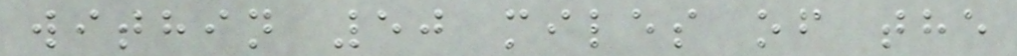within 50 miles of the
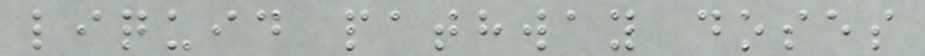liquid pathway doses
